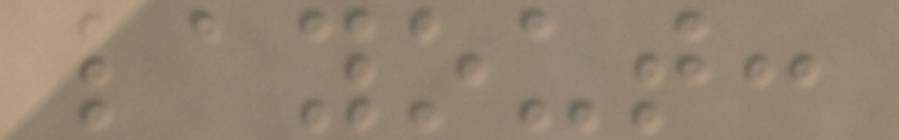layout:
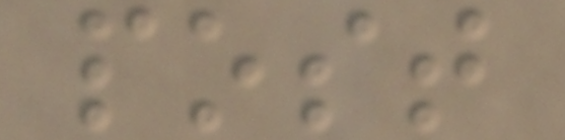post
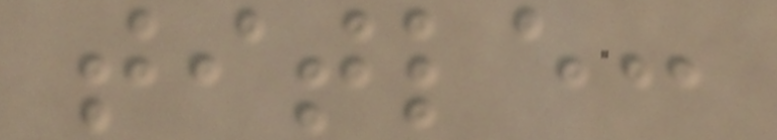title:
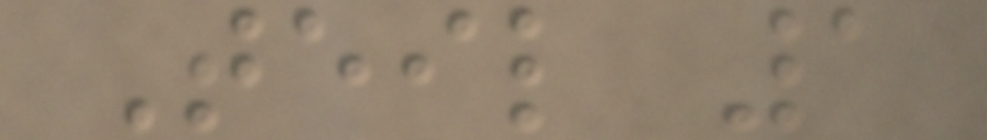Teil 1
